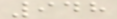948
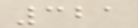321
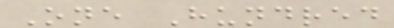One Hundred
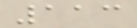113
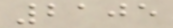2105
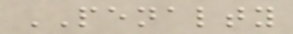PENALTY
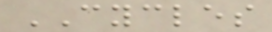CYCLES
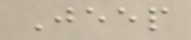Jeep
